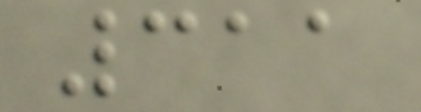311
